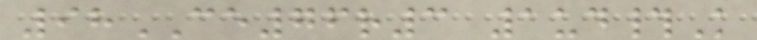98CE76r3 1ud#K
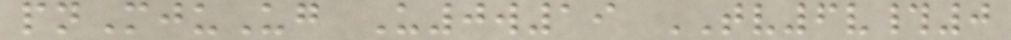pnMjuUg U0w19 TV6v#0
